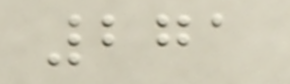271
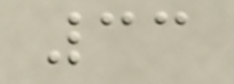33
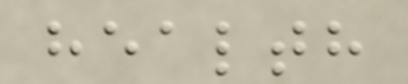health
